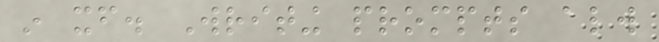in itself. Writing prompts always
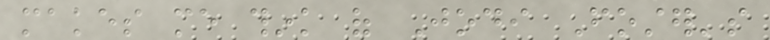makes me think of Jodi Foster's
